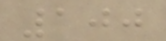100
